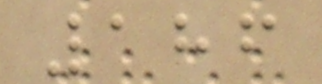186
